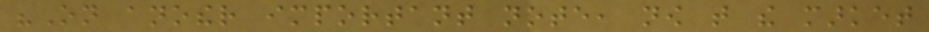"On another important note, now that the market
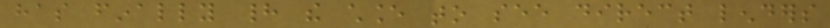has finally had the chance to see direct lenders
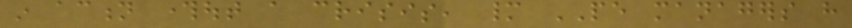in action throughout a crisis, many PE managers have
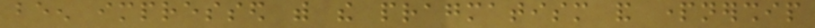been impressed with the pragmatism and partnership
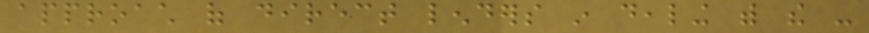approach of direct lenders in dealing with the -
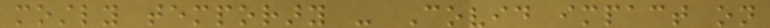mostly temporary - Covid impact on
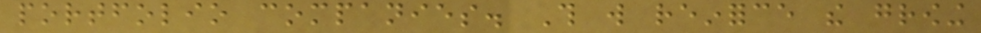portfolio companies. This will reinforce the growing
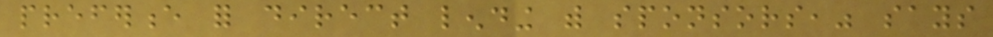preference for direct lending with sponsors," says
